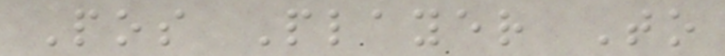Pos Player To
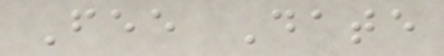Fee Date
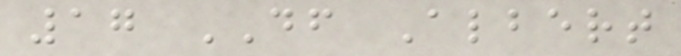17 DF Albert
